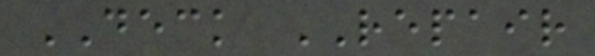DECK REPAIR
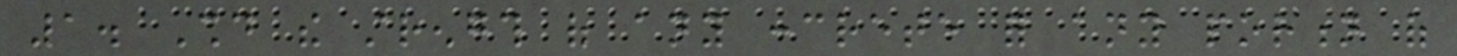1. Should the strength of any concrete for any portion of
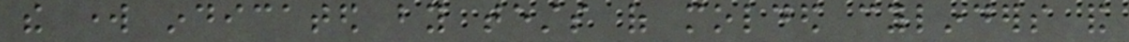the work indicated by tests of molded cylinders and
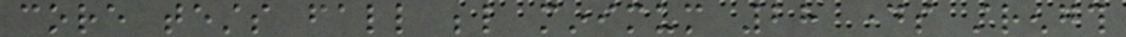core tests fall below minimum 28 days strength
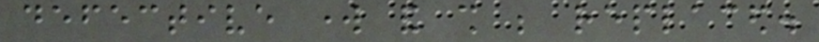defective work and shall be replaced.
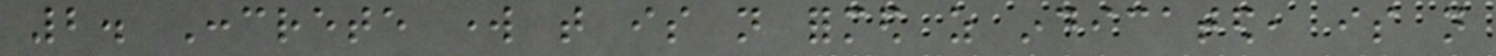2. Concrete work that is not formed as indicated, is not
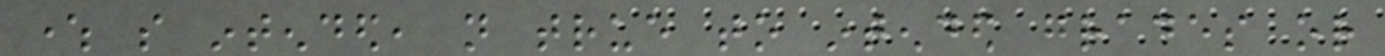where so intended, not true to intended grades or
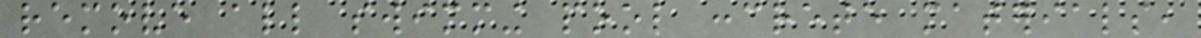remove all swimming pool concrete materials,
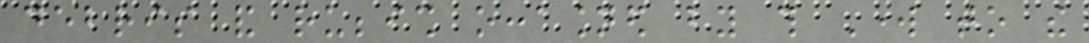debris and rubbish occasioned by this Work to the
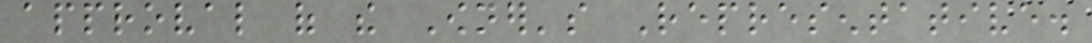approval of the Owner's Representative.
